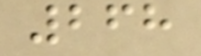268
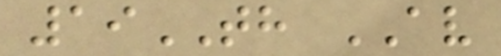19TH AV
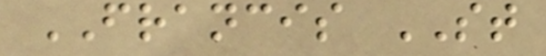FRANCIS ST
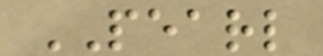PEARL
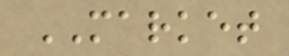MARKET
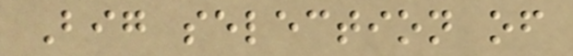Big selection of
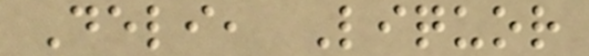Deli, Liquor
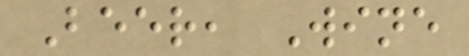Beer, Wine
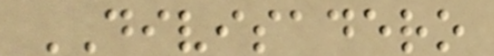DIVISADERO
